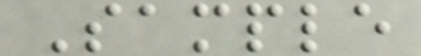Sample
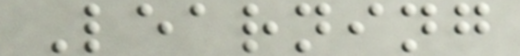Learning
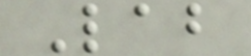Lab
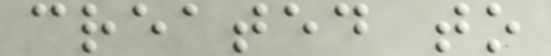created to
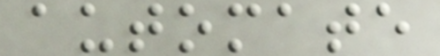automate
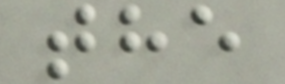the
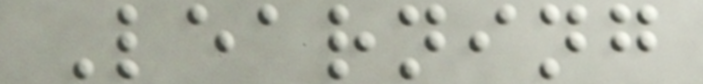Learning
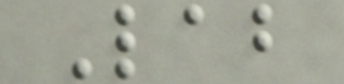Lab
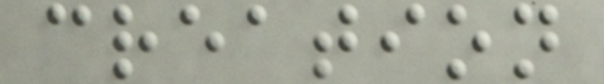creation
